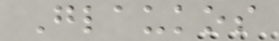Glaukos
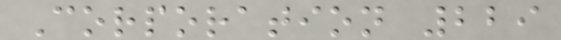Corporation 229
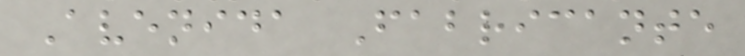Avenida Fabricante
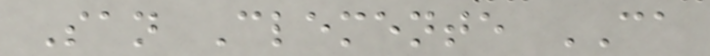San Clemente CA
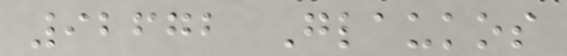92672 Glaukos
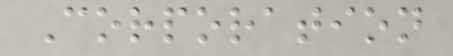Corporation
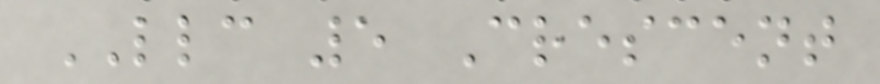LLC 5 Crescent
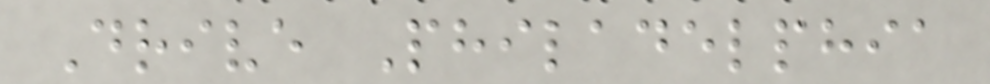Drive Philadelphia
